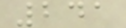241
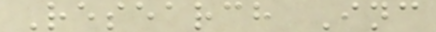Research Inc
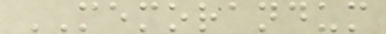MEMORANDUM
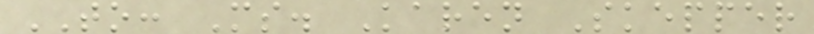TO: Ms. Karen Skepper
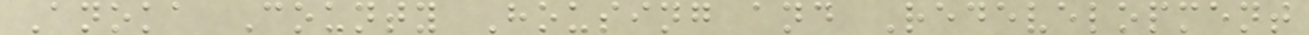Anoka County Housing and Redevelopment
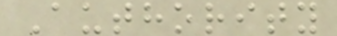Authority
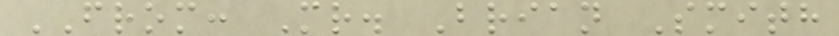FROM: Mr. Brian Smith
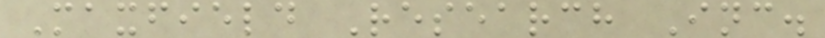Maxfield Research Inc.
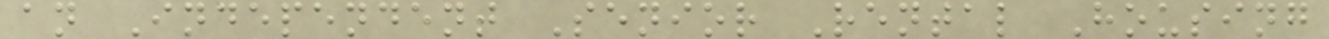an Independent Senior Rental Housing
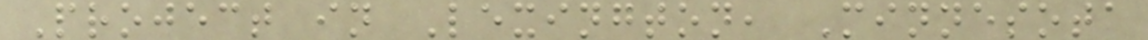Project in Lexington, Minnesota
